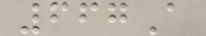667A
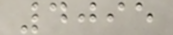4095
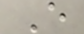E
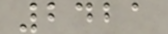2421
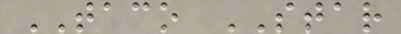TACO STAR
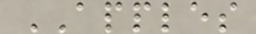APPLES
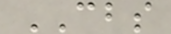CBS
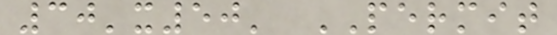30'x50' PERMIT
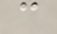c
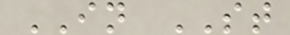IN ST
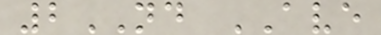2ND AVE
